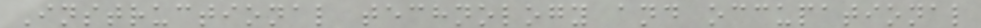Instructional technology and occupational
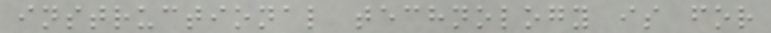instructional technology is for
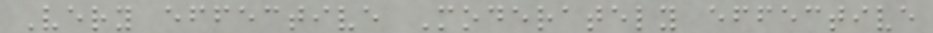Very effective Moderately effective
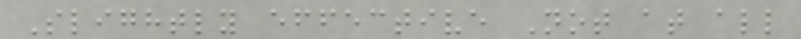Slightly effective Not at all
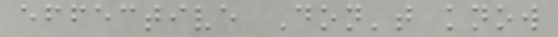effective Don't know
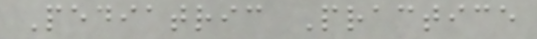Pediatric Practice
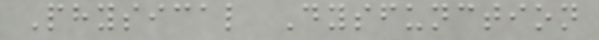Physical Dysfunction
